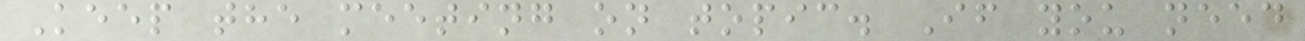Keep the meeting on topic. If you need
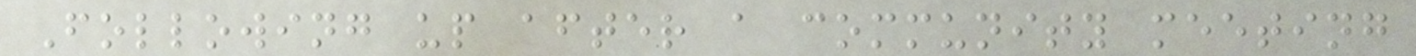Following up after a community meeting
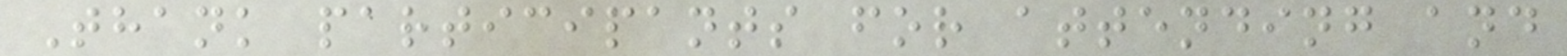Thank participants for attending and
